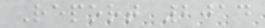Report 2014
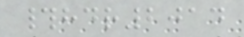#hdr2014
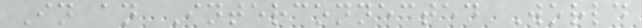In an Interconnected World
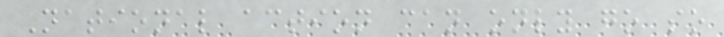National action can only go so
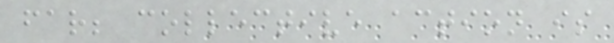far; collective action is
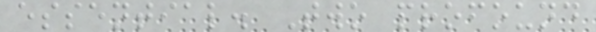essential. Two profound
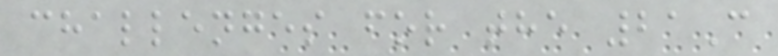challenges for the 21C
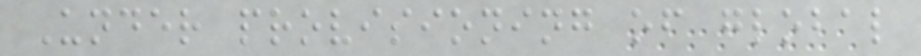Under provisioning of global
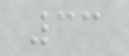33
